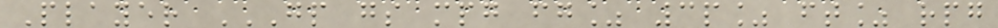Player GP GS MPG FG% 3P% FT% RPG
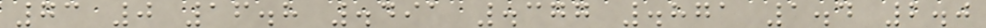73 0 16.8 .491 .377 .871 1.4 2.0
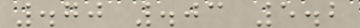.70 .03 5.2
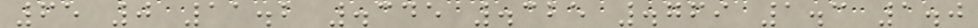65 0 11.2 .345 .325 .769 1.3 1.0
